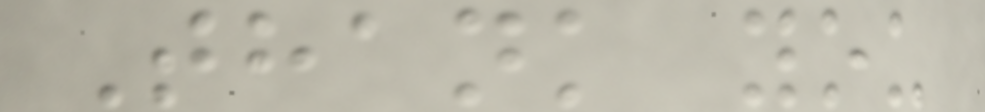Thank you
